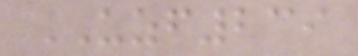UZF239
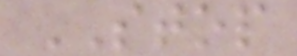STOP
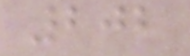202
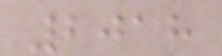2018
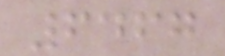6467
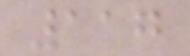117
